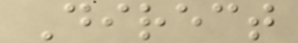Direct
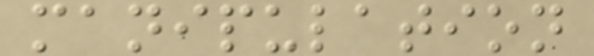manipulation
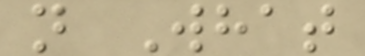n What
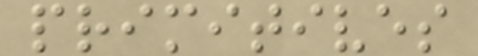primitives
